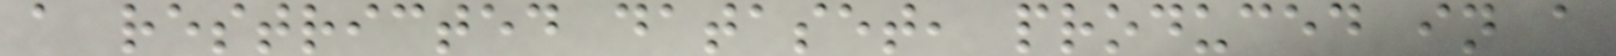a restricted dataset, produced in a
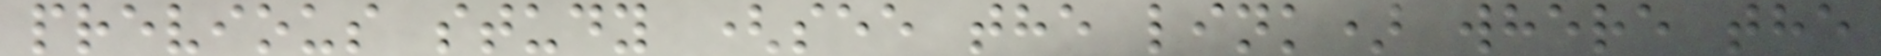previous study (see the link) where the
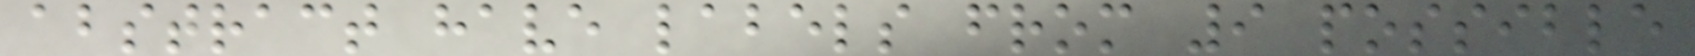abstract have labels from 9 possible
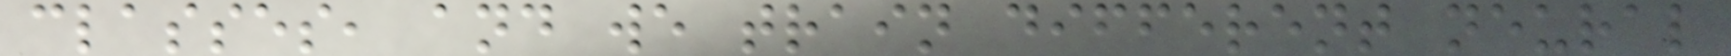classes, and we train different neural
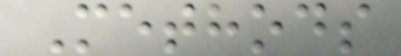Methods
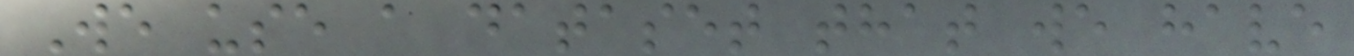We use a dataset that we have
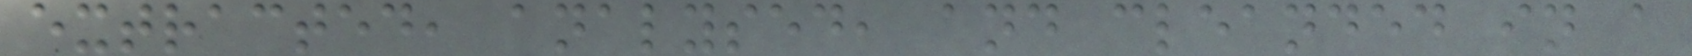extracted, analysed, and cleanded in a
